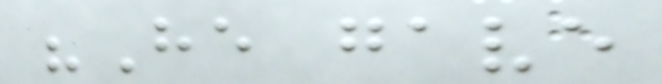"He gave
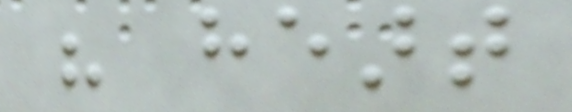his heart
